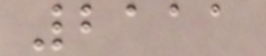2111
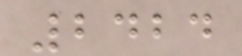2424
